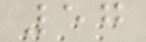57
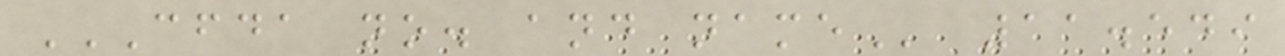CFDA NO. AND NAME 11.549
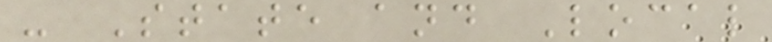- State and Local
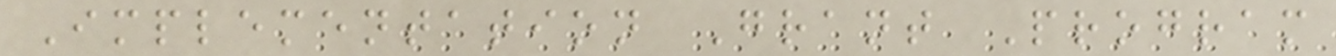Implementation Grant Program
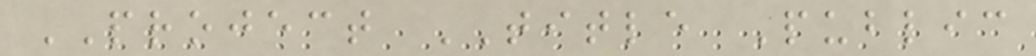PROJECT TITLE Public
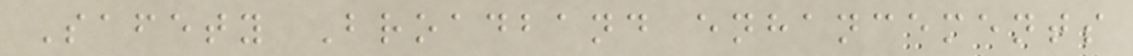Safety Broadband enhancements
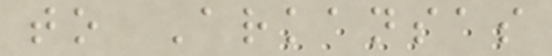to Arkansas
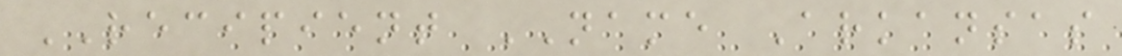RECIPIENT NAME Arkansas
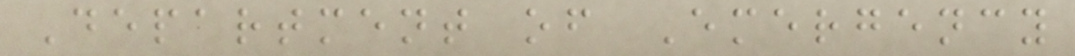Department of Emergency
